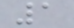1
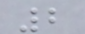2
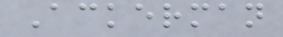Ackerman
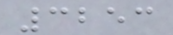3253
